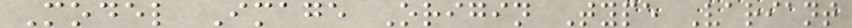Model Image Origin Type Variant
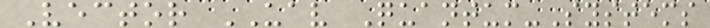Vector UAV Quantum-Systems
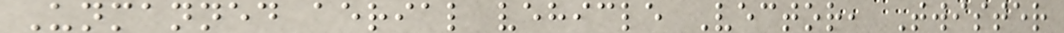Unmanned aerial vehicle Vector, Twister
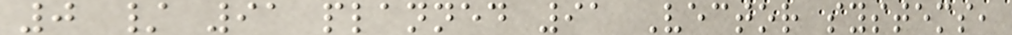0 / 91 planned 91 Vector systems,
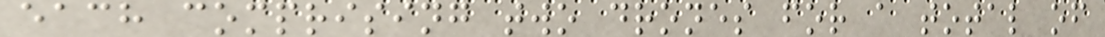each comprising two drones for a total of
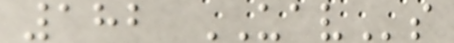182 UAVs
